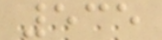535
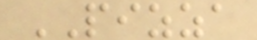PIZZA
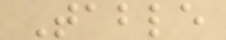Table
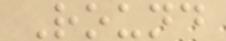Round
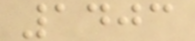1403
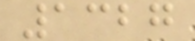1327
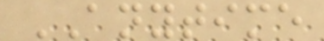ANYTIME
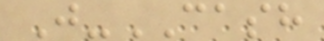J-CASH
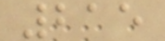215
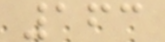163
